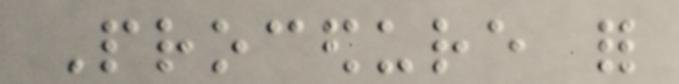Procedure for
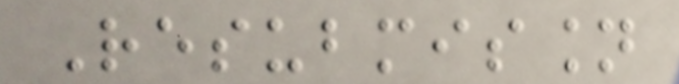Resubmission
